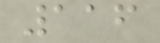116
